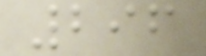296
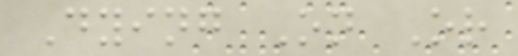Dying On Or
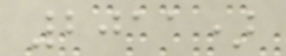2011)
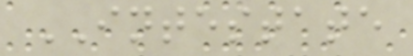INTESTATE
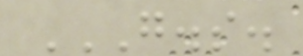G.S.
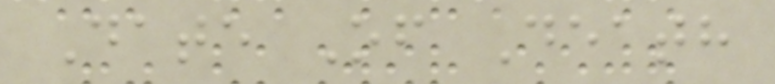Date Of Death
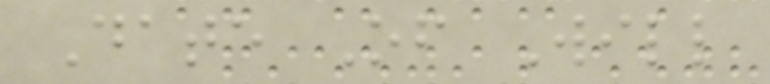Date Of Will
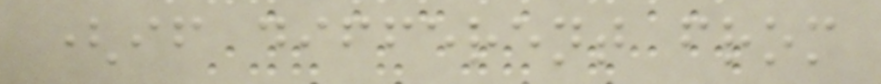(if different from
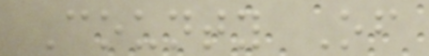County Of
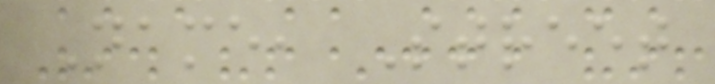Name, Street
